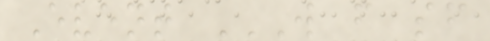Event W F SF
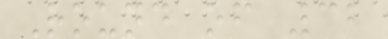Round of 32
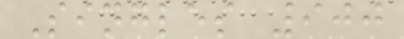Singles 900
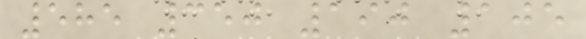585 350 190 105
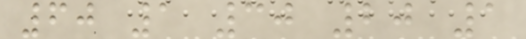60 1 30 20 1
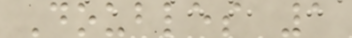Doubles 1
